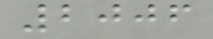2006
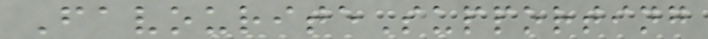FavouriteSupporting
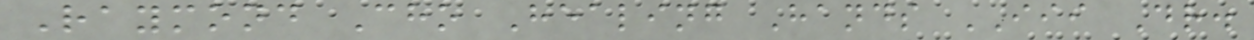Raymond Cho Healing Hands III Dr.
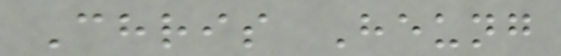Chris Heung
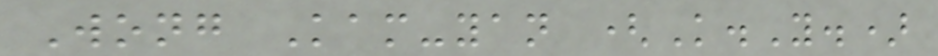Wong Kam-yan (K.Y.)
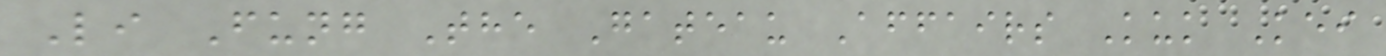Li Fung The Gateau Affairs Kuk Kei
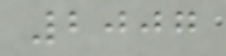2007
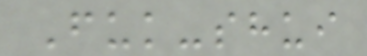Fuk-shui
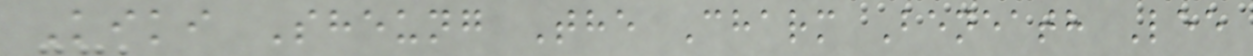Kiki Sheung The Charm Beneath Lee
